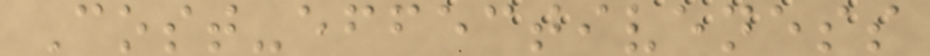Cost-effectiveness
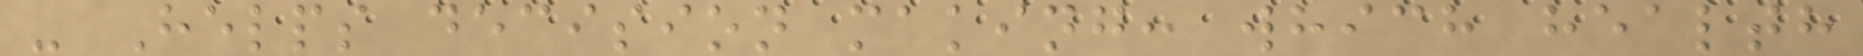- Helps decision making: which health
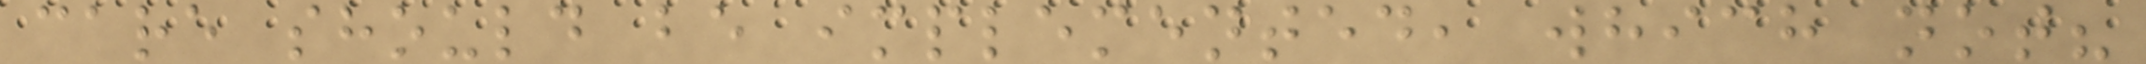care should be implemented, which not?
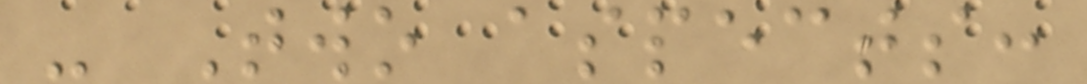- Two aspects:
